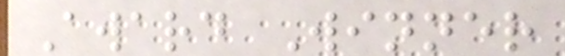Award Winner
